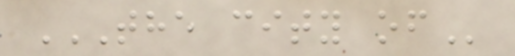THE CITY OF
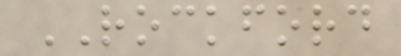ROCKFORD
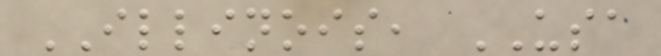ILLINOIS, USA
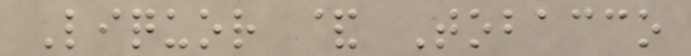Liquor & Tobacco
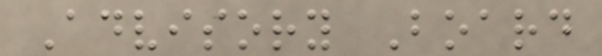Advisory Board
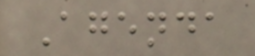Agenda
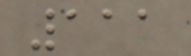111
